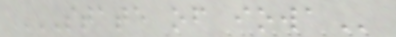STATE OF IOWA
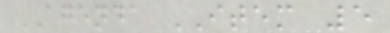AGENDA ITEM 5
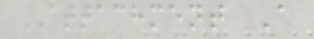ATTACHMENT A
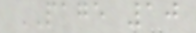PAGE 10
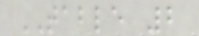TABLE 2
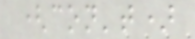(con't)
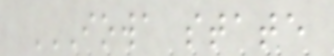IOWA STATE
